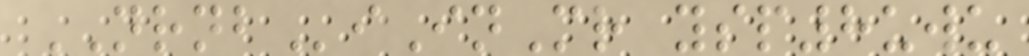NRNBiInMr ysp8uwu
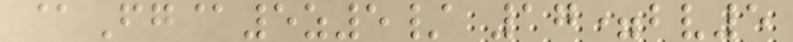@Fg@5z5/ 17=bv5
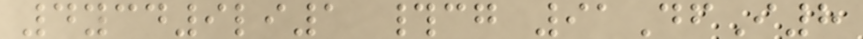4ycd9li1 #cg 91DfI8
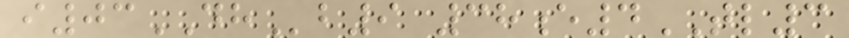i03DHb9 38e4TL3
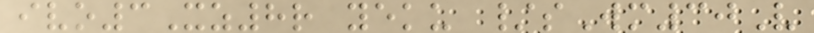ivo3Xz8r yeku /sWm30V
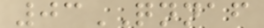03QNNAF
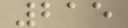215
